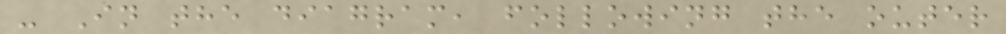- In the diagram, following the outer
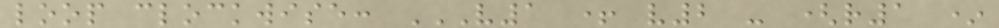loop clockwise: V1 + V2 - (R1 *
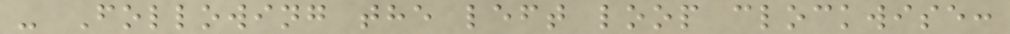- Following the left loop clockwise:
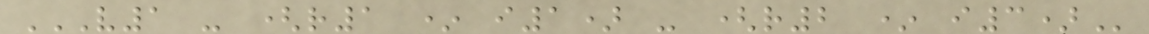V1 - (R1 * I1) - (R2 * I3)
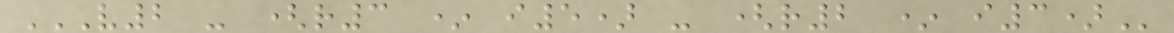V2 - (R3 * I5) - (R2 * I3)
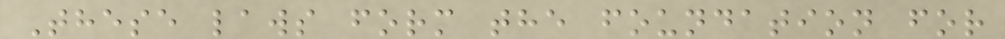These laws form the foundation for
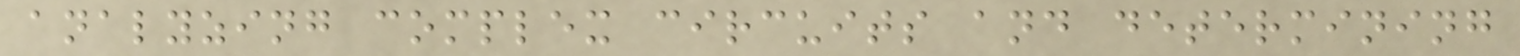analyzing complex circuits and determining
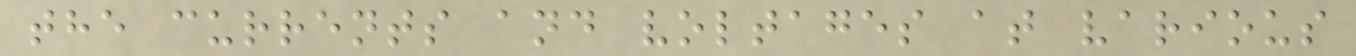the currents and voltages at various
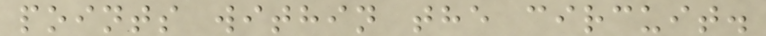points within the circuit.
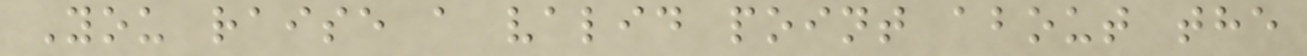You raise a valid point about the
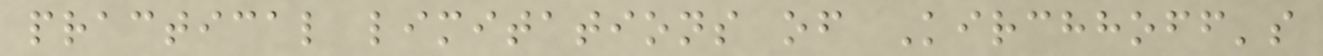practical limitations of Kirchhoff's
